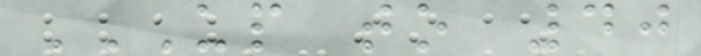UP TO 40
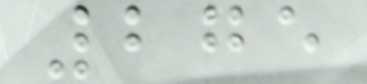275
